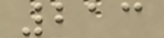213
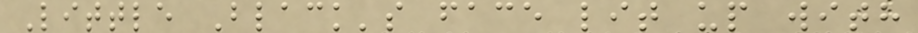Little Black's face lit up with
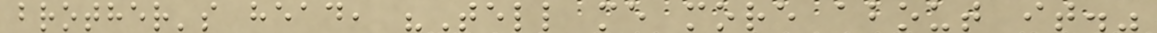brother's head, "Tell me more about it."
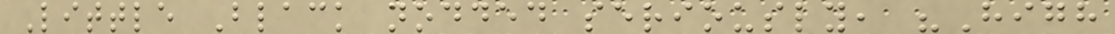Little Black nodded seriously, "High
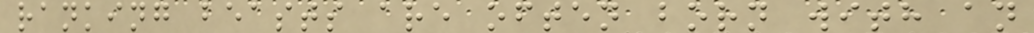ranking beasts are often born with an
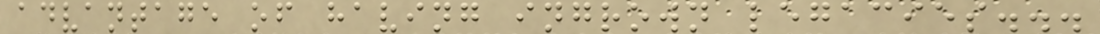advantage of having ingrown legacies...
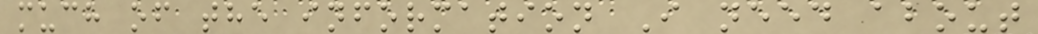much of the information I need about
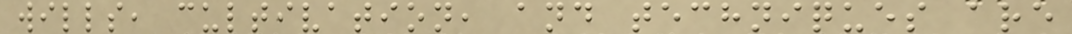wills, cultivation, and techniques are
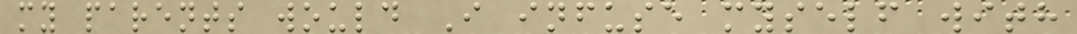my parents would I infuse myself with
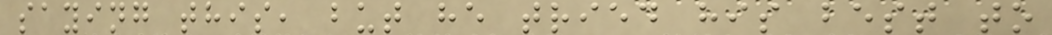saying this, but he tried his best to
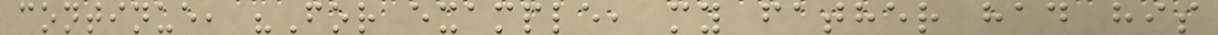continue, "For example, my father had his
